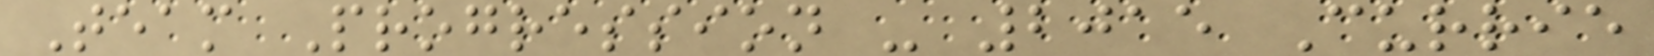Team Progression - 2015 Currie
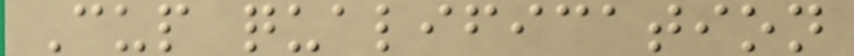Cup qualification
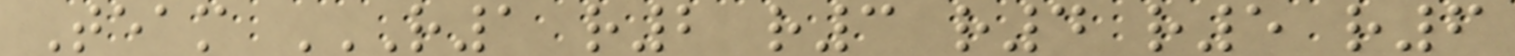Team R1 R2 R3 R4 R5 R6
